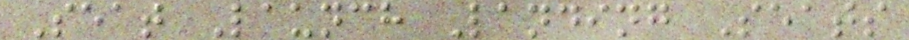Seat Launch Landing Seats
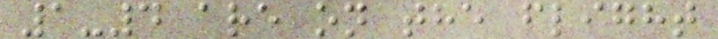1-4 are on the flight
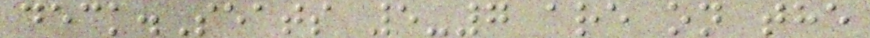deck.Seats 5-7 are on the
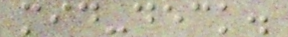mid-deck.
